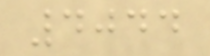4044
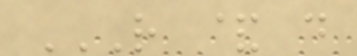R & D
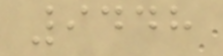9448
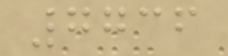7736
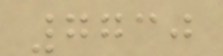7730
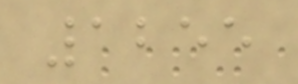1255
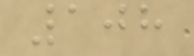108
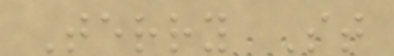Terry St
